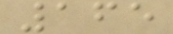165
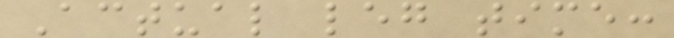Actual leg time:
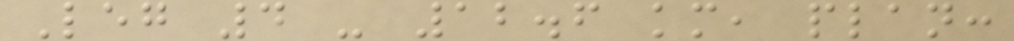Leg 4 - 12.6 km, plan:
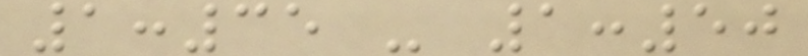1:35 - 1:50
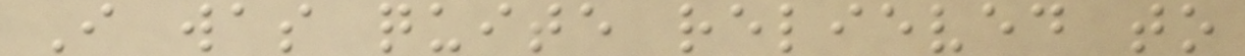I was quite relieved to
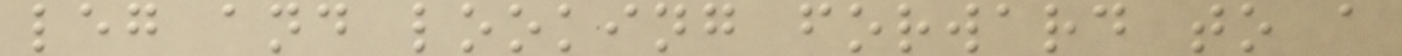leg and looking forward to a
